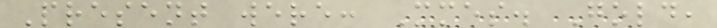Present were: Mmes. Gold,
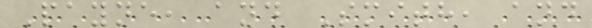Payne, and Smith, and
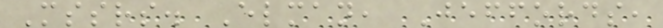Mssrs. Elman, Jeffords,
